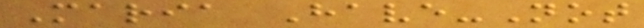Maria Have-Not
